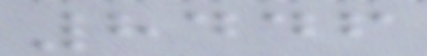8446
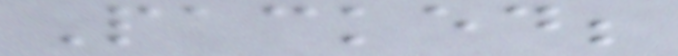Packed;
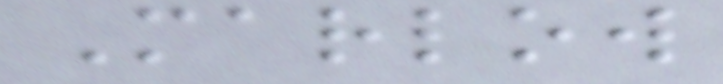Marlow
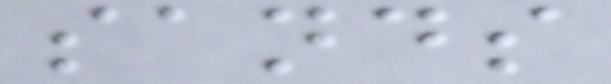sands
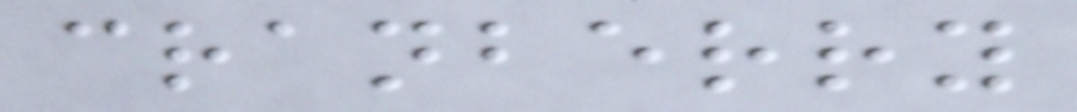cranberry
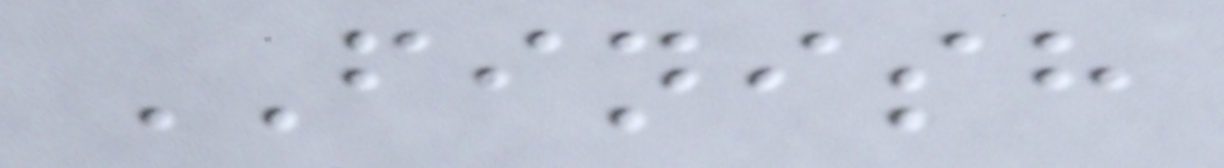FINISH
